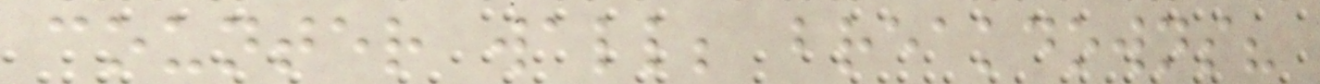counter wall; breakdowns?
